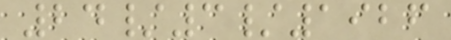24/3/1926
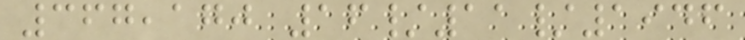367,170 16/11/1946
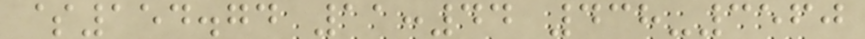$154.74 11:44 438-3560
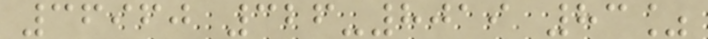36960 326-8019 83%
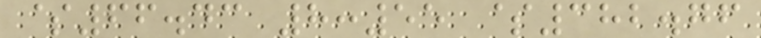$66.43 8:55 $382.76
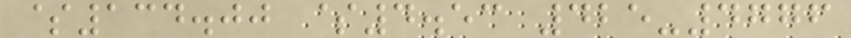$134.00 $4.53 425-4776
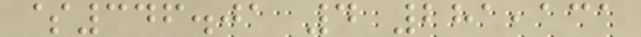$346.01 4 281,131
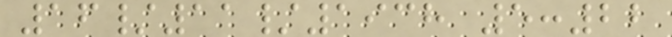16/11/1938 5:22
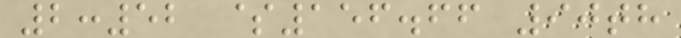2:52 $156.66 90th
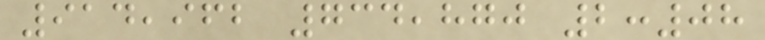914,962 734,870 2:08
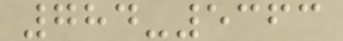784-5363
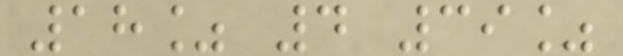18% 4 39%
